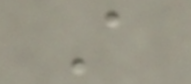A
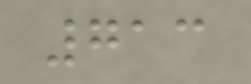713
